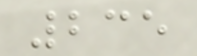235
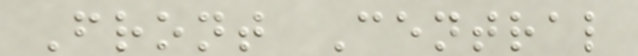Front Central
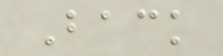Back
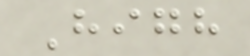High
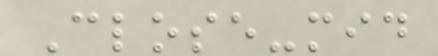Close-mid
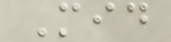Mid
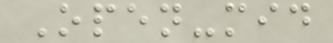Open-mid
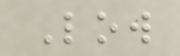Low
